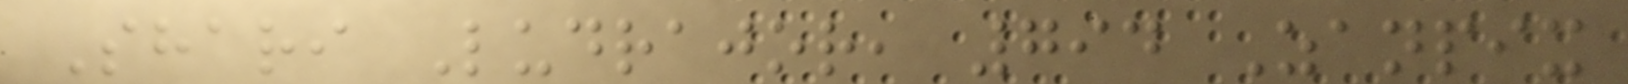Shari Ludrajor, 794 Zanpix
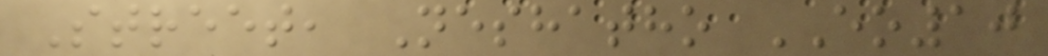Street, Neshatho EO10
